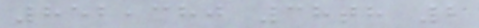852,380 38th 2
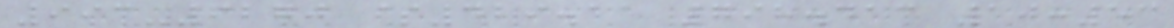993-6270 $429.11 798.413 10:53
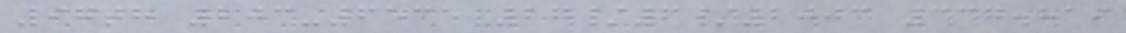97th 203-6535 27/6/2003 337.819
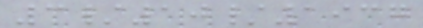3/10/1937
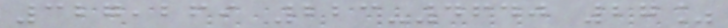327,269 223-4640 27%
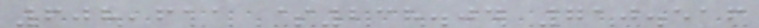608,611 $238.04 710.516
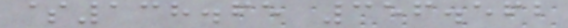$138.65 356.562
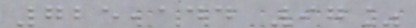725,144 97%
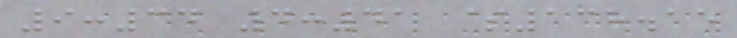9:34 4:41 $138.15
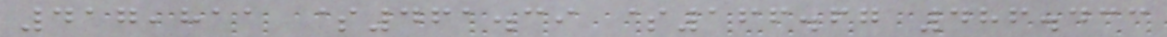417,811 $461.39 $166.67 486.433
